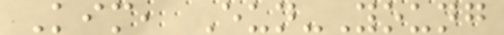Kim, Eun-Young
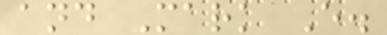and Mark E.
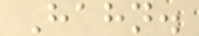Hahn.
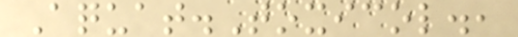Aquat.Toxicol.,
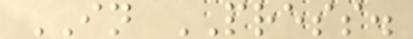IN PRESS.
